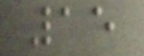15
